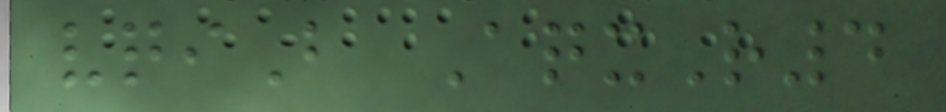vqiB AqxR4
